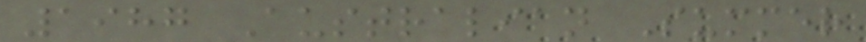1987 Australian Summer
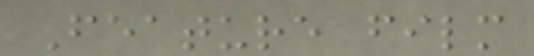Feature film
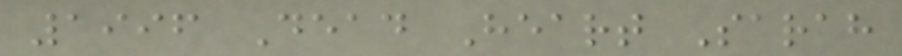1996 Dead Heart Sarah
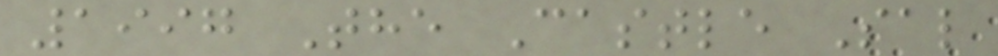1997 The Castle Sal
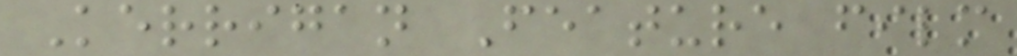Kerrigan Feature film
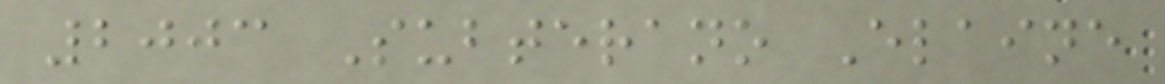2003 Subterano Elaine
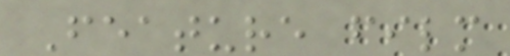Feature film
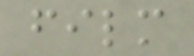film
